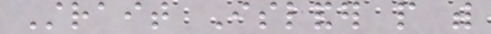Strait Islander people with
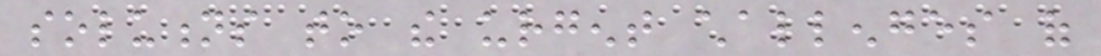solutions to the urgent challenges of
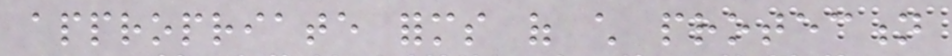appropriate forms of child protection
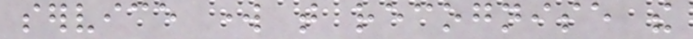service work that recognise the
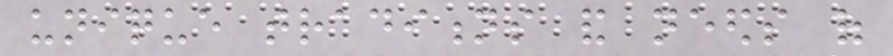unique traditions and needs of
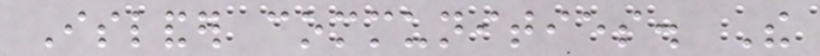Islander communities. The
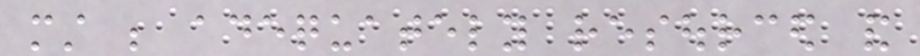must be adequately resourced and
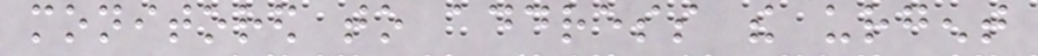monitored to address the urgent
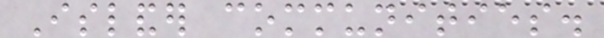Islander communities.
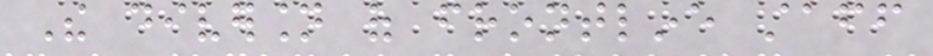The diversion of frontline staff
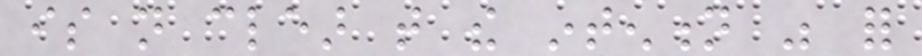is not clear that the intention was for
